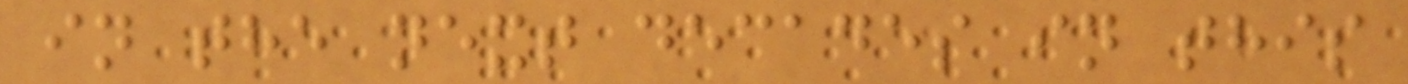in the next decades in this
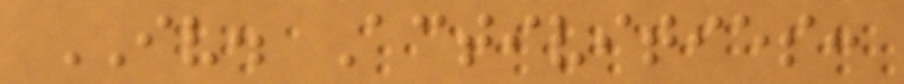IV. Activities:
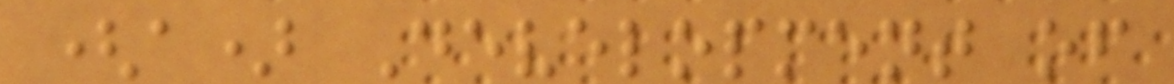(a) Development of
